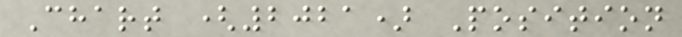Chart (2021) Position
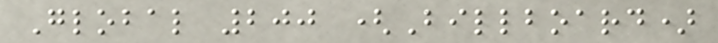Global 200 (Billboard)
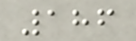186
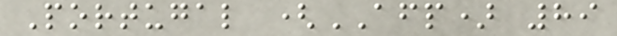Portugal (AFP) 89
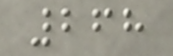268
